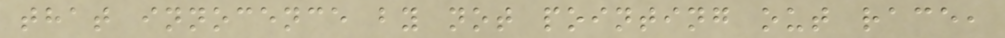that innocence by not pointing out race,
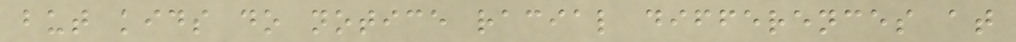but kids do notice racial differences at
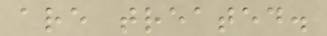are treated.
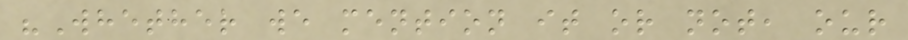"Whether we mention it or not, our
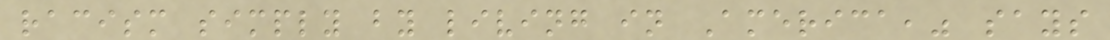racism simply by living in America," says
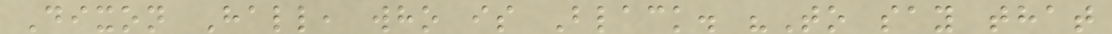Dixon Hall, who is Black. "To say that
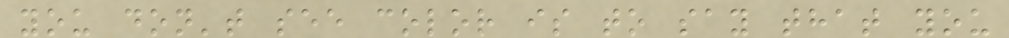you don't see color is to say that you
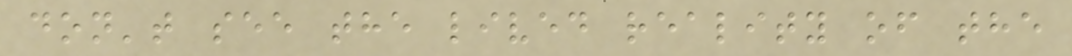don't see the lived reality of the
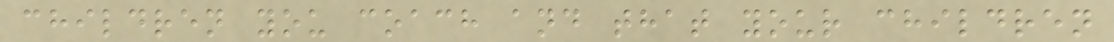children you coach and that your children
